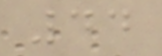44
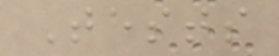Tests
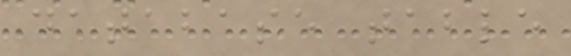database table
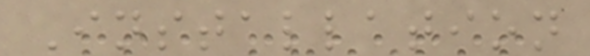Installation
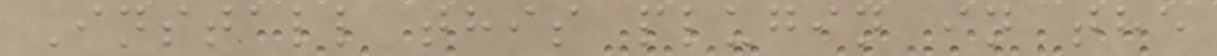Install this plugin in the
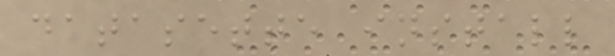datasette install
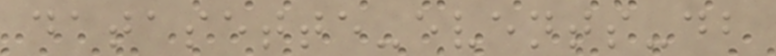datasette-events-db
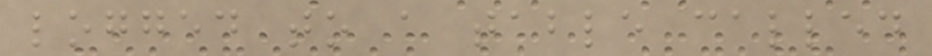logged to a table called
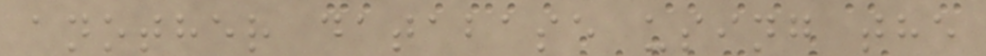another database using the
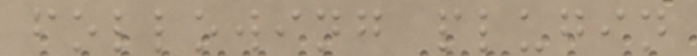following plugin
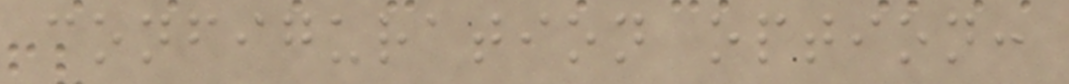configuration option:
